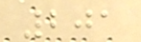201
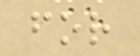for
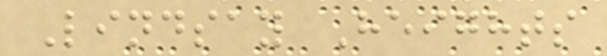Lindsay Heights
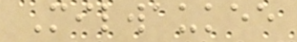Milwaukee
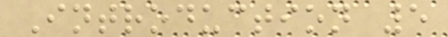Introduction 5
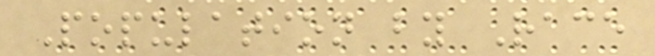Population by Race
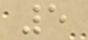5
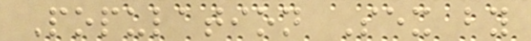Population Sex by
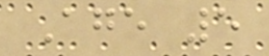Age 5
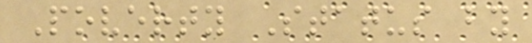Poverty Status by
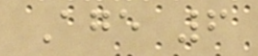Age 6
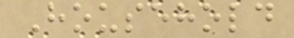Household
